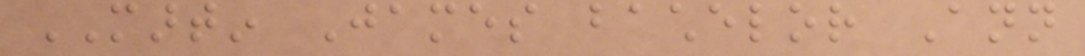MARTIN James bachelor Ann
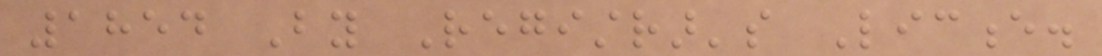1854 By Registrar's Licence.
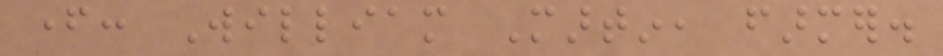father: William Martin, farmer.
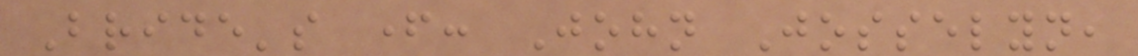Bride's father: John Josselyn,
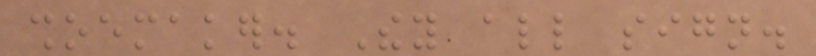shoemaker. They all sign.
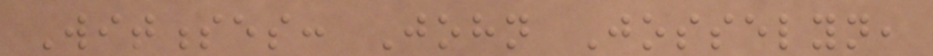Witnesses: John Josselyn,
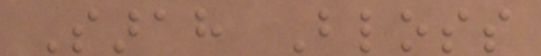Sarah Bloss
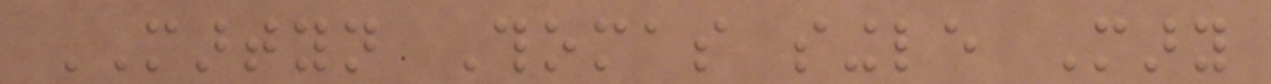MARTYN Thomas single Mary
